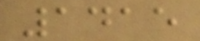1415
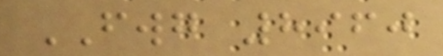FWG 8960
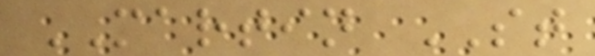MARTIN ST
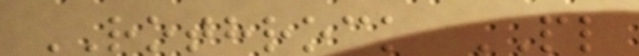ROTHROCK PL
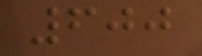600
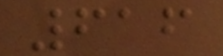616
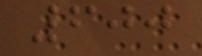600
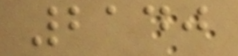2140
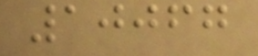10067
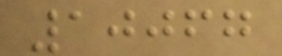10067
